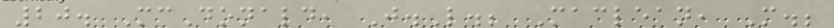20. McDonald, J.L.; Maclean, M.;
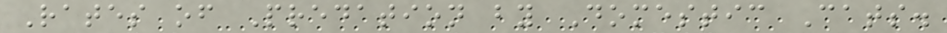Rates of Predation by Domestic Cats.
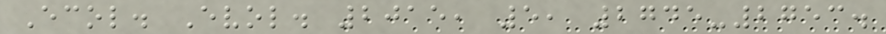Ecol. Evol. 2015, 5, 2745-2753.
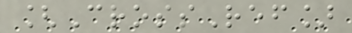[CrossRef]
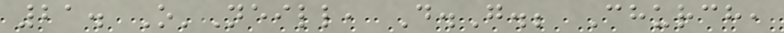21. O'Neill, D.G.; Church,
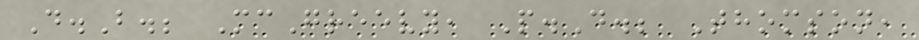D.B.; McGreevy, P.D.; Thomson,
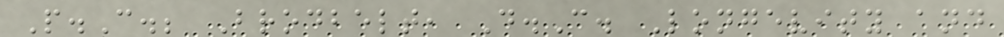P.C.; Brodbelt, D.C. Longevity and
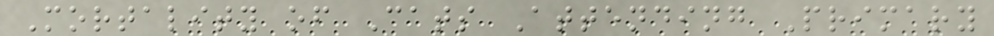Mortality of Cats Attending Primary
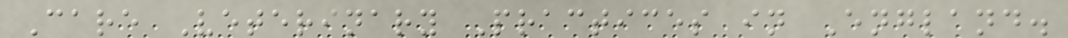Care Veterinary Practices in England.
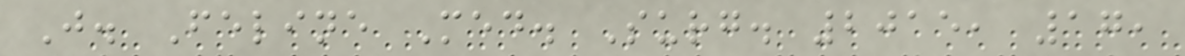J. Feline Med. Surg. 2015, 17,
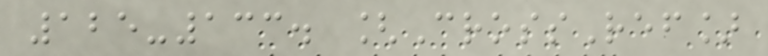125-133. [CrossRef]
